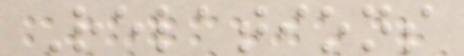Relations
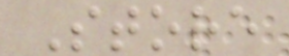Store
